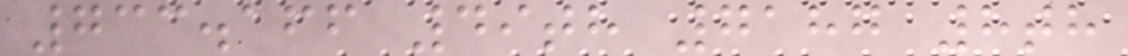733.166 49th 7187 8th
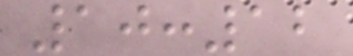10:12
